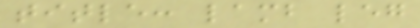title: lamb leg
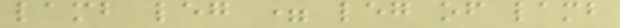lamb leg = leg of lamb
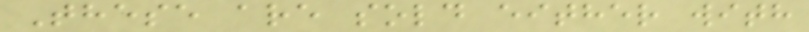These are sold either with
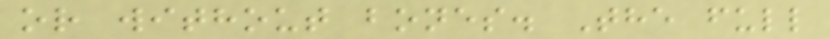or without bones. The full
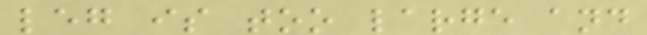leg is too large and
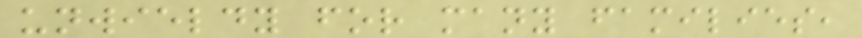unwieldy for many families,
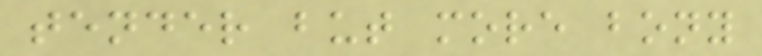tender but more bony
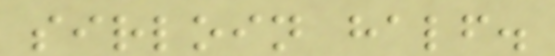sirloin half.
